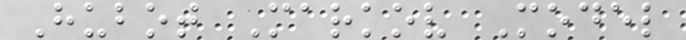Hubot Markov Model
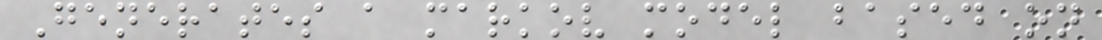Generates a markov model based on
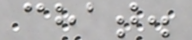chat.
